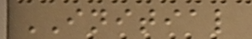INITIAL
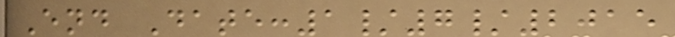End Date:1/7/2015
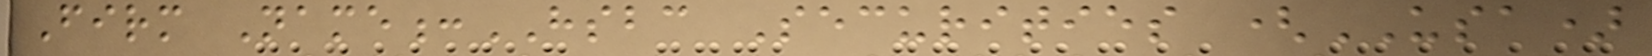Firm Name:HSBC Securities (USA)
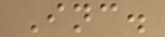Inc.
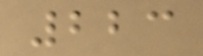223
